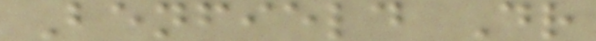Benfield Dr
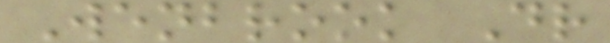Wenbrook Dr
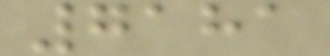7181
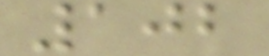102
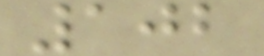102
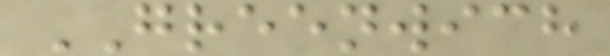GREENWICH
